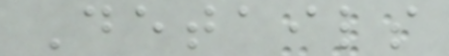Details
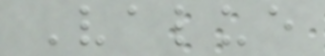Value
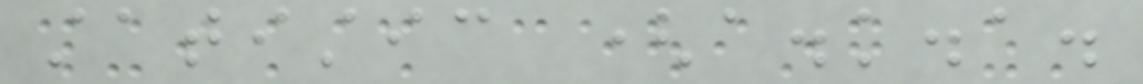statistic (a.k.a.
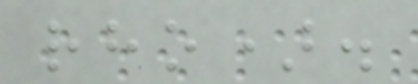rho).
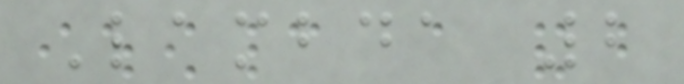Lambda 2
